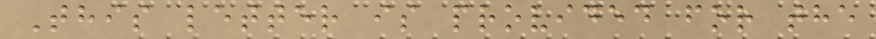This letter is provided for the
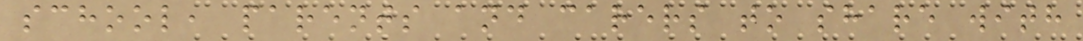school, parents and carers to share with
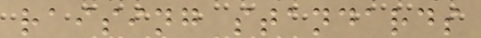raising standards
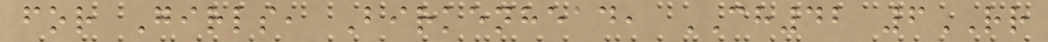for Girls, Birkenhead, CH42 6RR
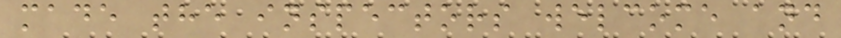made the inspectors welcome and
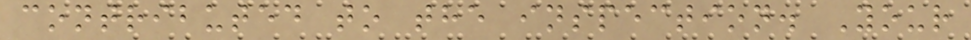contributed to the inspection. Your
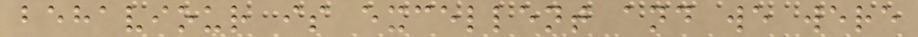behaviour is excellent and we were
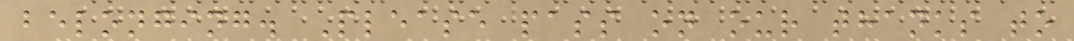belonging. Please pass on our thanks to
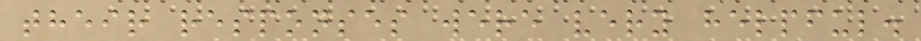their responses were very helpful.
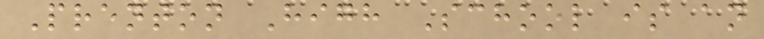Prenton High School is an
